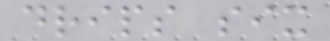drips six
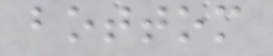bottom
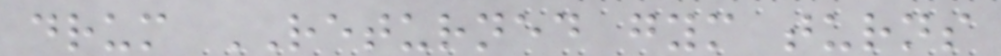drum RETURNED gym turns
